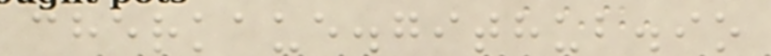cherkaue.github.io
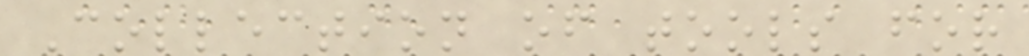Collection of tools for
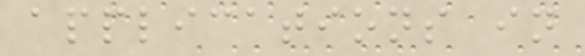applications in
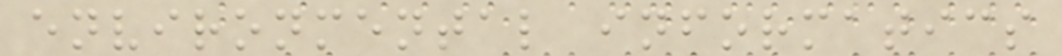environmental informatics
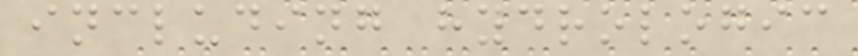including hydrologic
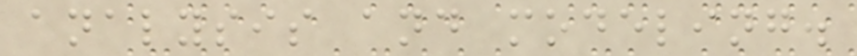analysis and modeling.
